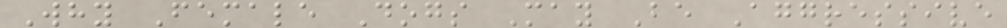Why Female Dogs May Be Aggressive
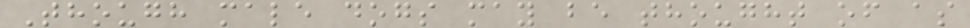Though male dogs may be thought of as
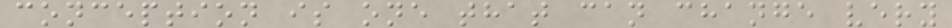conception is one that can change very
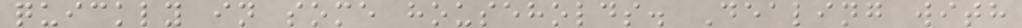quickly in some households. Dealing with
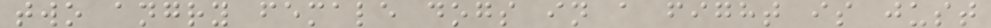two angry female dogs in a fight is just
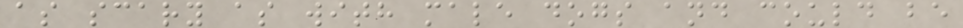as scary as with male dogs and could be
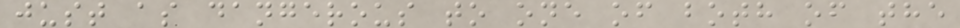just as dangerous to one of both of the
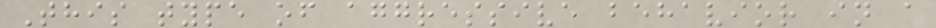This type of aggressive behavior in a
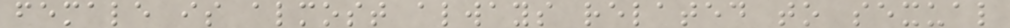female is almost always related to sexual
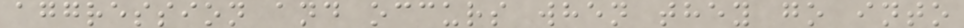aggression and occurs when they go into
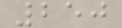250
